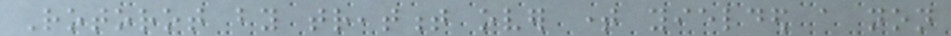Rotorot by treatment over time yielded a non
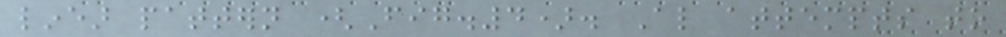linear pattern (Fig.4). Also attempts to
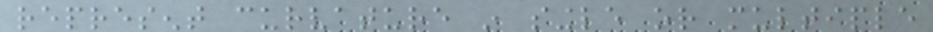represent curvature in single or multiple
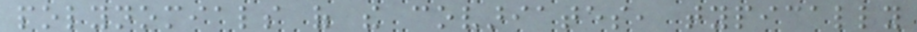polynomials of the covariates, typically
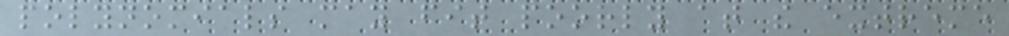polynomials may fit poorly at the extreme
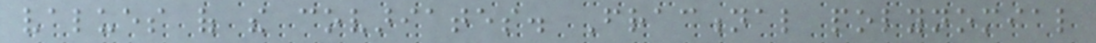values of the covariates. Fractional polynomial
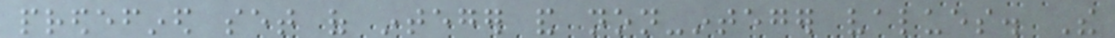predefined set of integer and non-integer values. The
